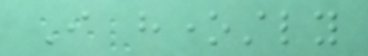I honestly
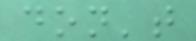don't
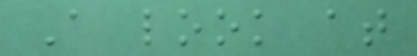A look at
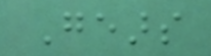Gears
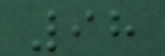98
